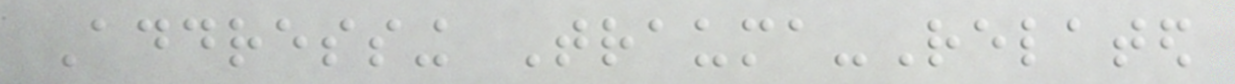Addressing Trauma-Related
